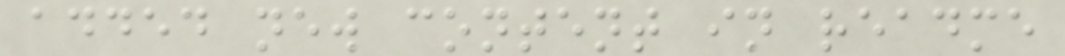added new content in readme
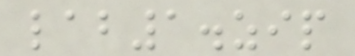lab1.zip
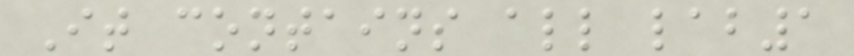It contains all lab1
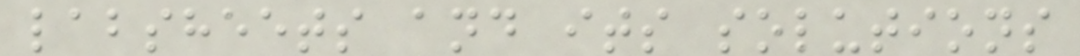labsheets and its solutions
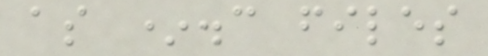as *.c files
